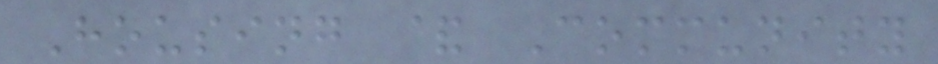Housing & Community
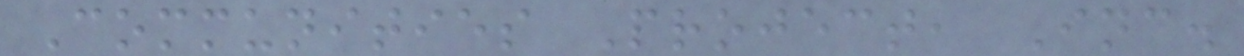Communities Project, Inc.
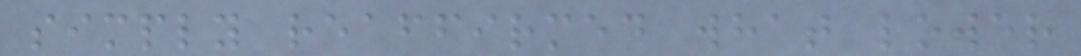simply reaffirmed what lower
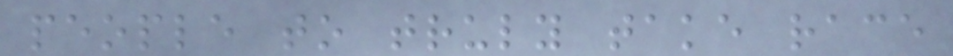people to truly take race
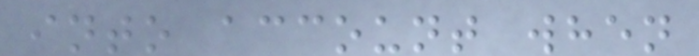into account when
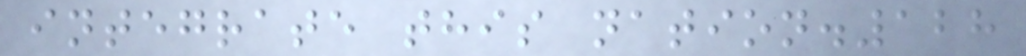integrate this nation.128
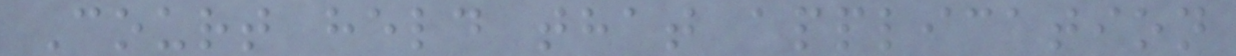Court held that application
